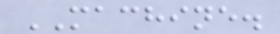MACHINE.
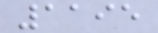1195
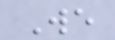We
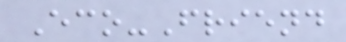Eco-Friend
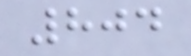804
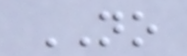NO
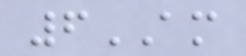6AM
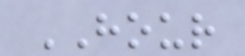HOUR
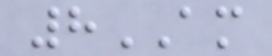8AM
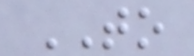TO
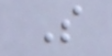S
